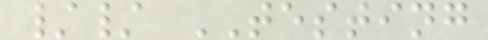// TESTING
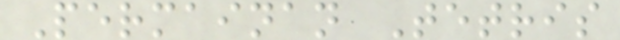Permainan Tetris
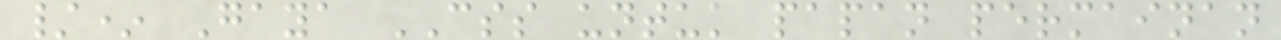/* Gaya CSS untuk papan permainan
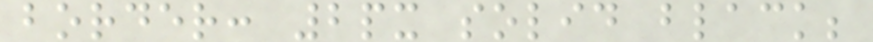border: 2px solid black;
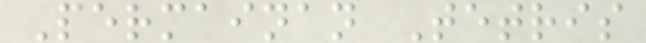Permainan Tetris
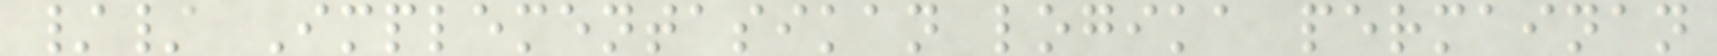// Implementasikan logika permainan
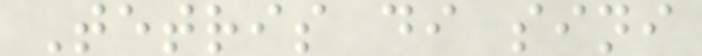Tetris di sini
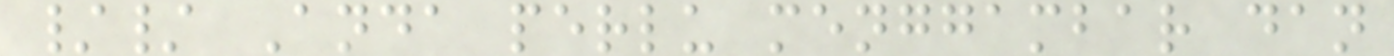// Anda perlu menggambar dan
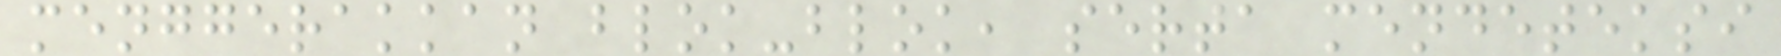menggerakkan blok-blok, serta mendeteksi
